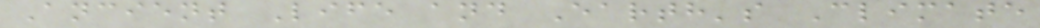Ancient Life and Earth's Climate
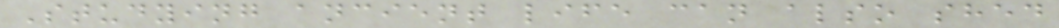Studying ancient life can also shed
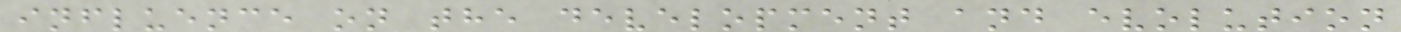influence on the development and evolution
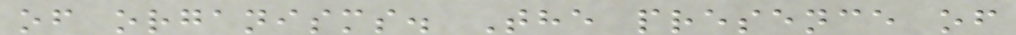of organisms. The presence of
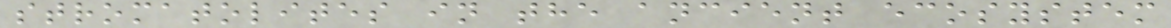stromatolites in the ancient ecosystem
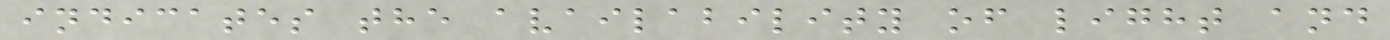indicates the availability of light and
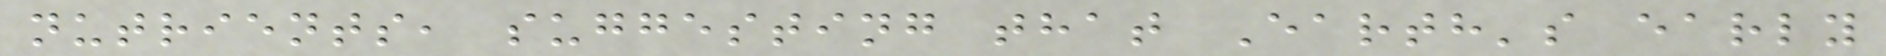nutrients, suggesting that Earth's early
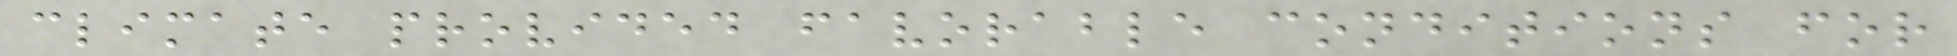climate provided favorable conditions for
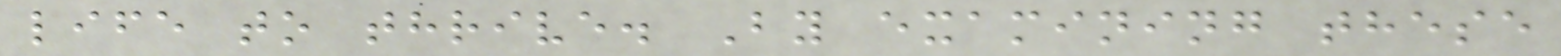life to thrive. By examining these
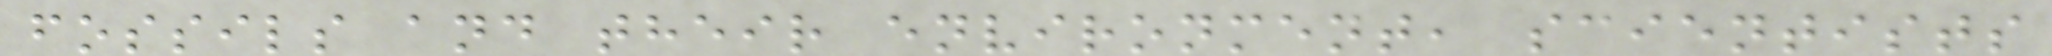fossils and their environment, scientists
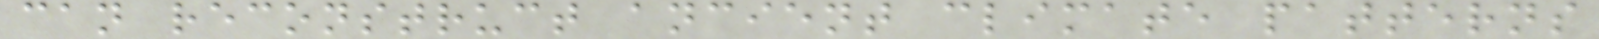can reconstruct ancient climate patterns
